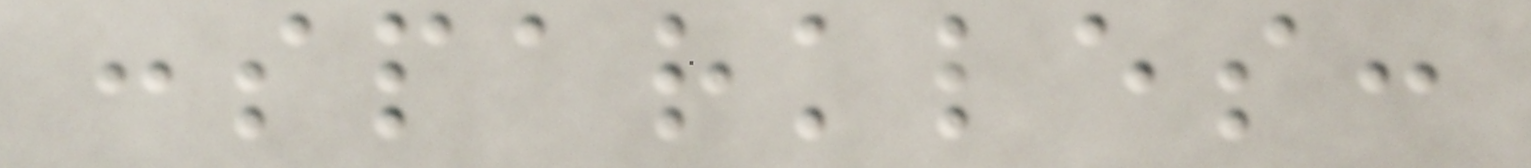:sparkles:
